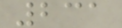231
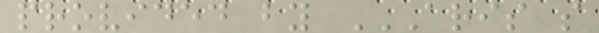provided by ARIS S
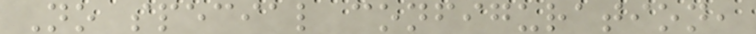No special configuration,
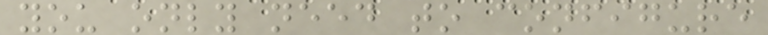you only need to configure
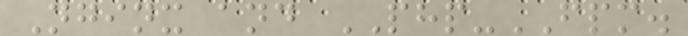Nginx and PHP-FPM.
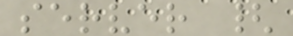server {
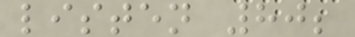listen 80;
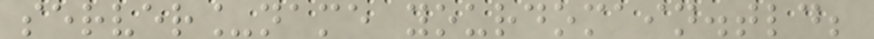server_name yourdomain.tld;
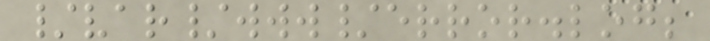/var/www/error.log;
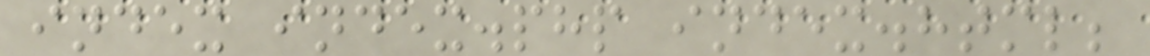index index.php index.html;
